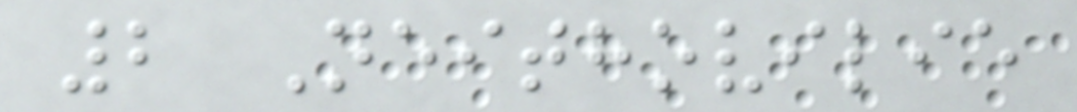2 Neithovilie
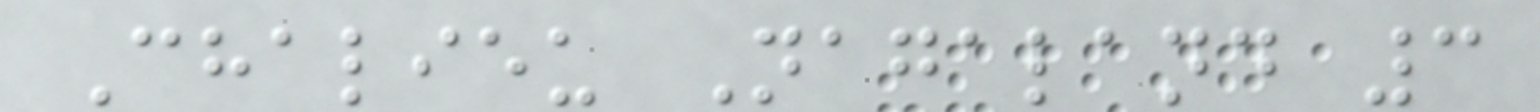Chalieu Nagaland 3
